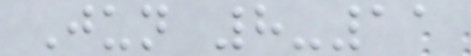Jun 8-11
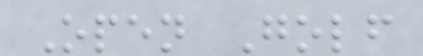Open Golf
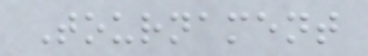Tournament
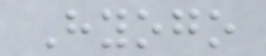Hyogo
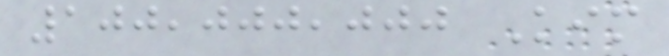100,000,000 Kim
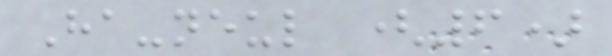Ha-neul (6)
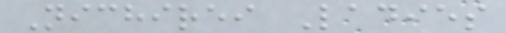Nichirei Ladies
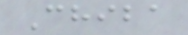Chiba
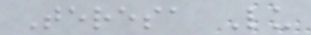Teresa Lu
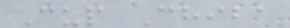Cup Chiba
